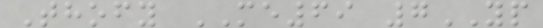Thofy ME69 7YP
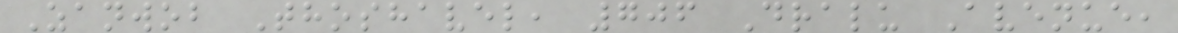Zanwob Thoshavel, 706 Dralu Avenue,
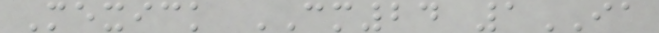Mexick CM24 1IA
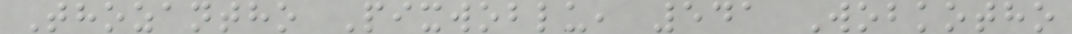Thozantho Pixwoblu, 541 Wobkotho
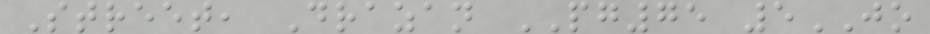Street, Drazan PG75 5JO
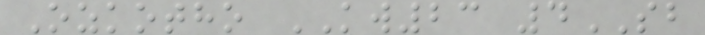Ozkotho KW23 4SB
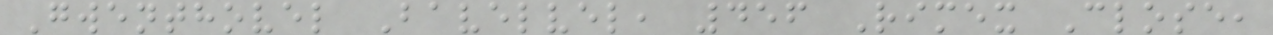Gwenthovel Bavelvel, 456 Rimex Close,
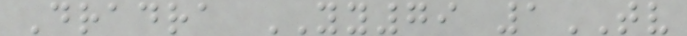Dradra YY79 1TV
